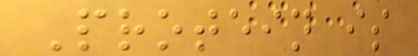Protein is
